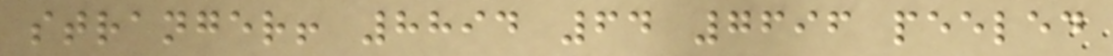stranger! 8894 64 7696 peeled
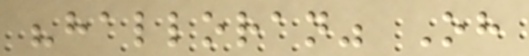"halloran" Oh
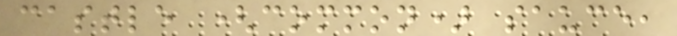castle (common) sauce,
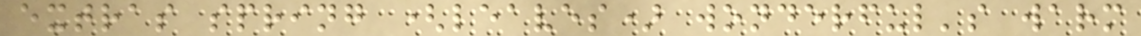extras spring (leaves) wonderful's warm
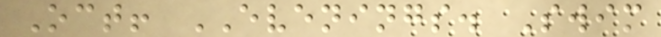Oct! EVENINGS. Swim
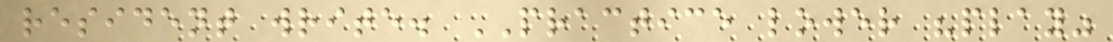resident write. PRACTICE lower "play"
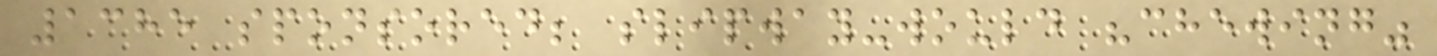1385 sponsored; slipway-would "chewing"
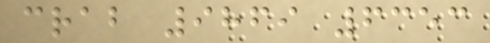crab 9869 6353
